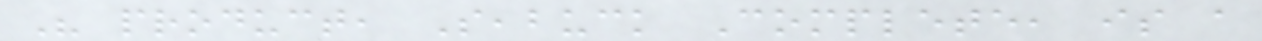His product, Seabuck Complete, is a
